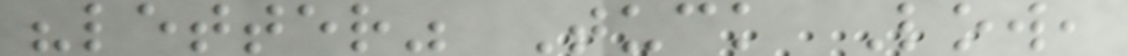"letter" Tuck Low,
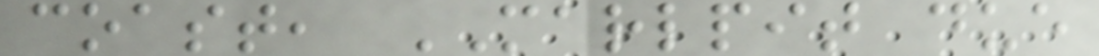coast, MARLPIT due
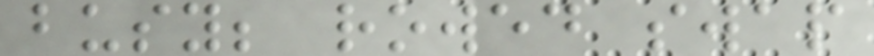busy; rowed swap
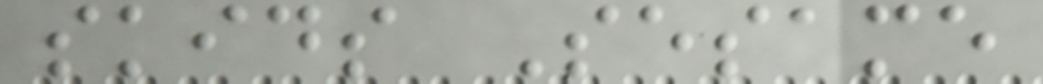skids Sesame
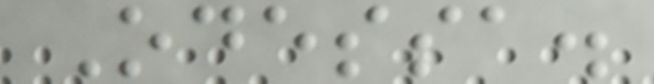Odessa.
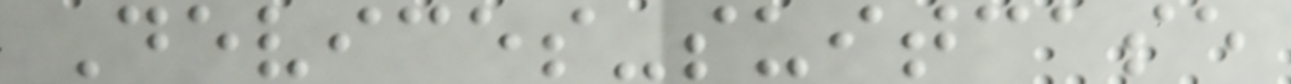Devices-suitcase
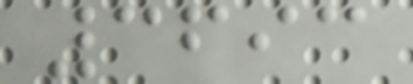3693
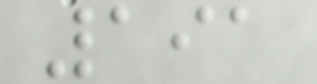191
